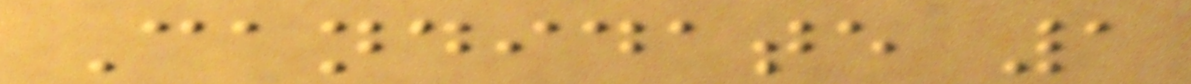Candidate 1
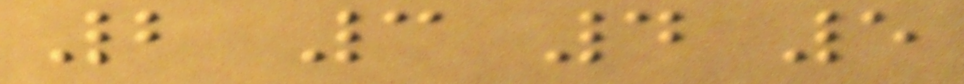2 3 4 5
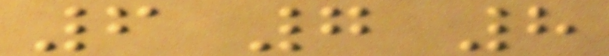6 7 8
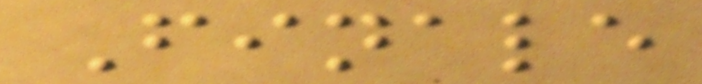Finale
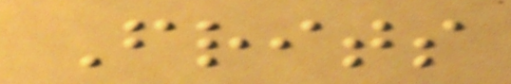Frits
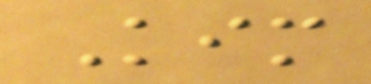Kim
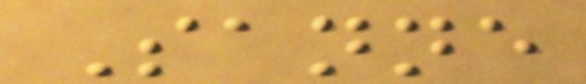Sanne
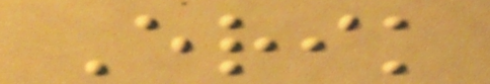Erik
